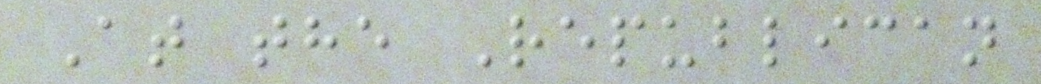At the Republican
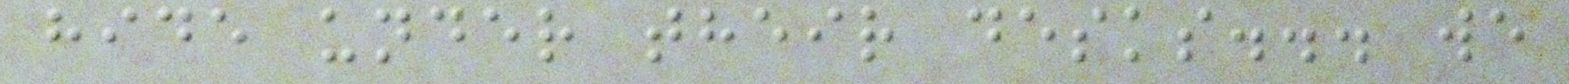hide under their desks... we
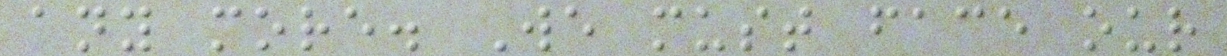any more. We must face our
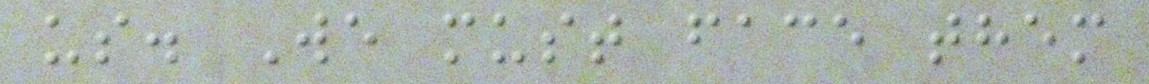us. We must face them
